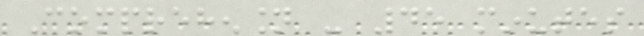Comprehension - 45 minutes
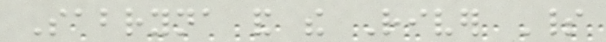Sabryna and the River Spirit
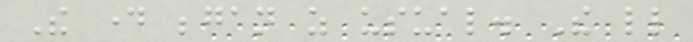The day began as usual. The little
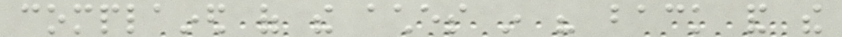complained of the aches in his back and the
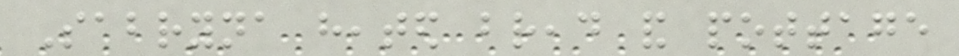Sabryna heated bread and pottage
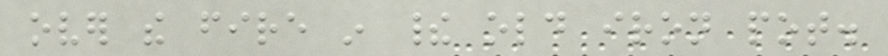over the fire in their old iron pot.
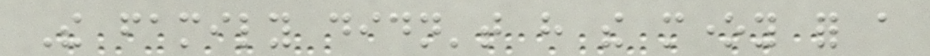The family didn't have the money for a
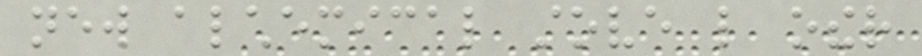new alchemical stove like other
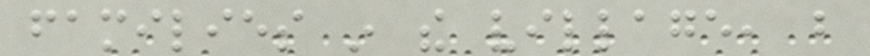families in the village, but
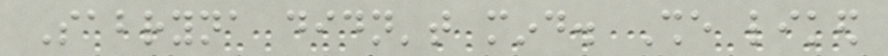Sabryna didn't mind. She liked
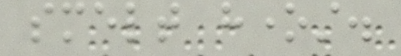smelt honest.
